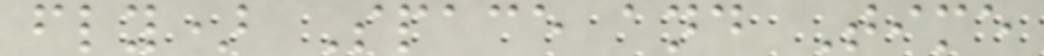fly) Space and Time
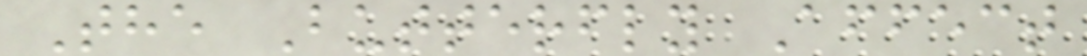The Butterfly Affect
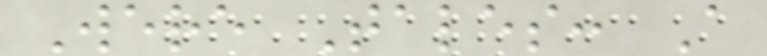Were Tales: A
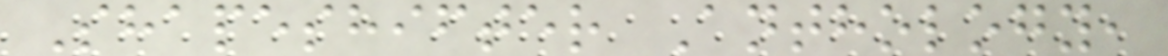Shapeshifter Anthology,
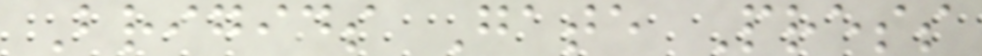Brigids Gate Press
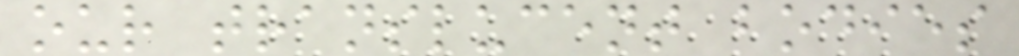our translucent bodies
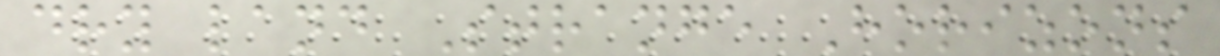dry land Strange Horizons
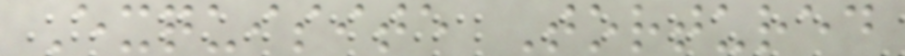Exquisite Tortured
